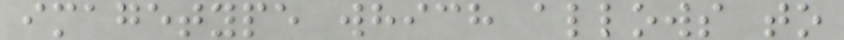imagetype which allows to
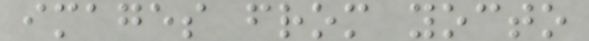images from yocto
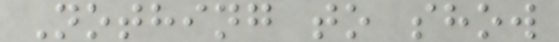Nothing to show
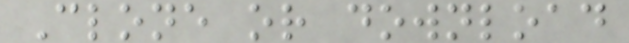Clone or download
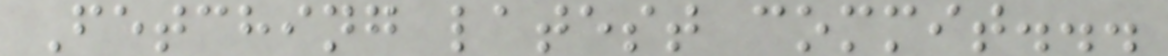Fetching latest commit...
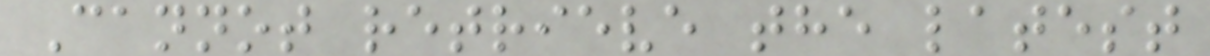Cannot retrieve the latest
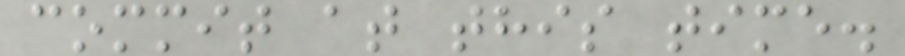commit at this time.
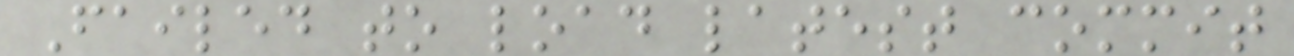Failed to load latest commit
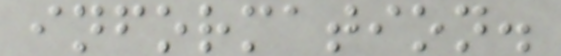information.
